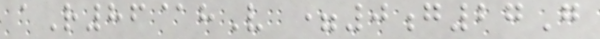aR86@hV =0g27G
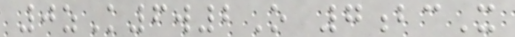0zK6w2O 7bcX
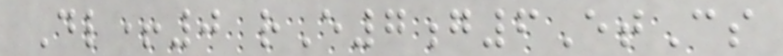Dl+0 rE7g6EtCs
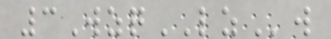3WzqLZw
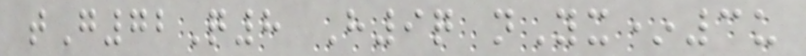tG72Q8 H9q nYx*3u
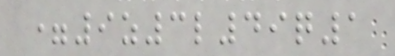=9z3l49q1
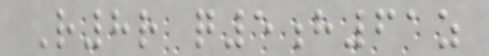R8r q5h61z
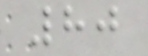80
